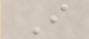I
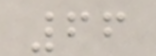66
